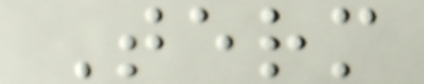Term
